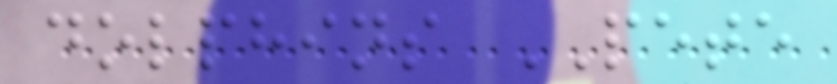dolphins PETE
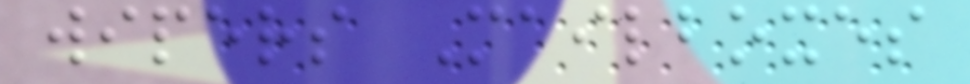wipers Mailboxes
